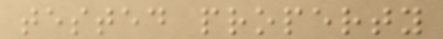tested property
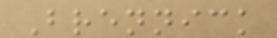Brennick
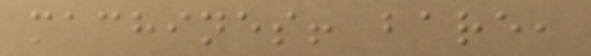machines! bare,
